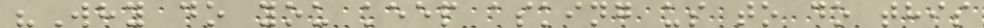"Why do you keep asking us to do this
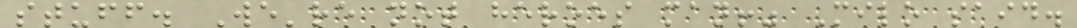stuff. We're not heroes man!" Milo said.
